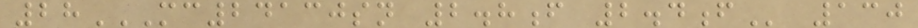28MC24130SN 2.8F 2.4F 130
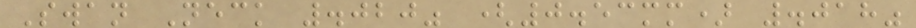Swan Neck .020" (0.53mm) .018"
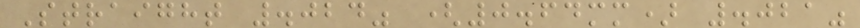Straight .024" (0.64mm) .021"
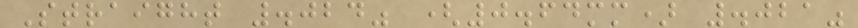Straight .024" (0.64mm) .021"
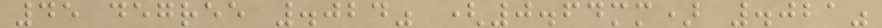45 degree .024" (0.64mm) .021"
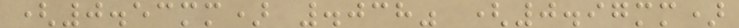(0.53mm) .038" (0.97mm)
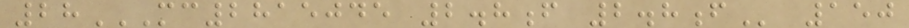28MC2815045 2.8F 2.8F 150
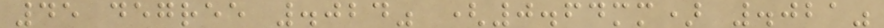45 degree .024" (0.64mm) .021"
